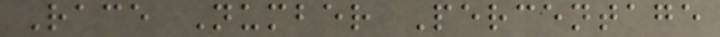Race Number Percentage
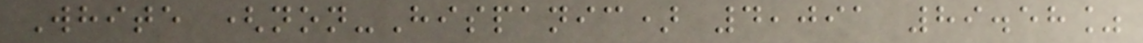White (non-Hispanic) 4,091 89.58%
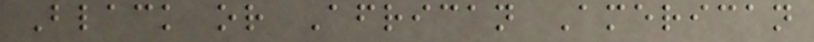Black or African American
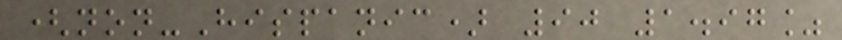(non-Hispanic) 90 1.97%
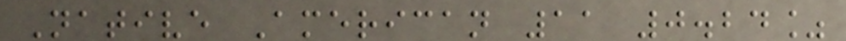Native American 11 0.24%
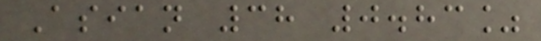Asian 38 0.83%
